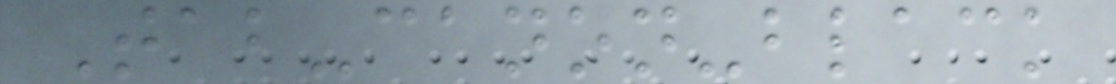Tab-canon-black
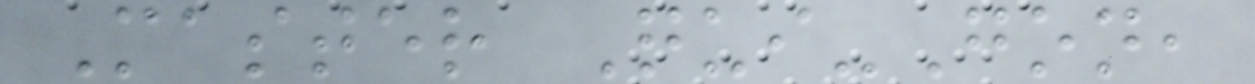Master Qui-Gon,
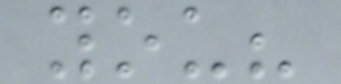you?
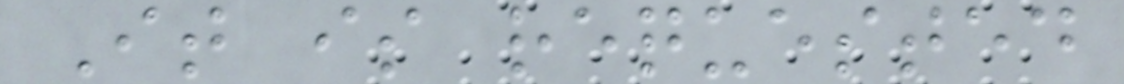It is requested
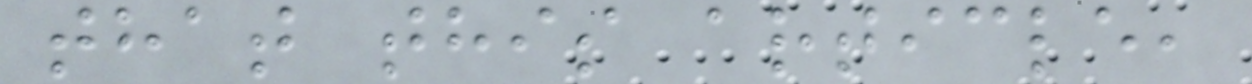that this article,
